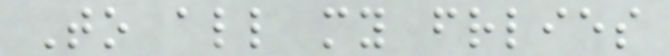To all my friendlies
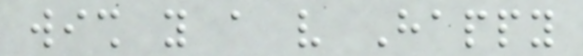wish you a very Happy
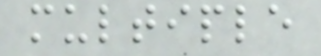multiple
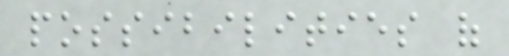possibilities of
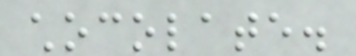chocolate.
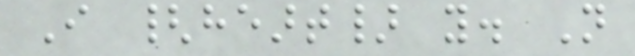I {heart} you. Not
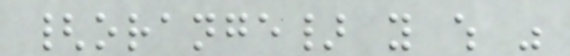{orange} you which was
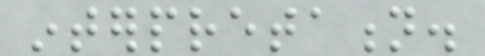interpretation.
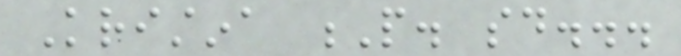Kristina P. said...
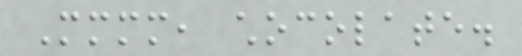Mmmm, chocolate.
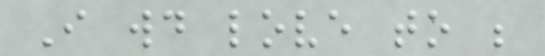I would love to be
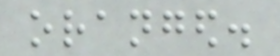oranged.
